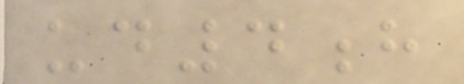ud4h
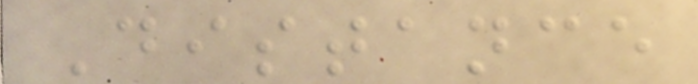Distance
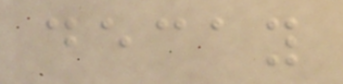decay
